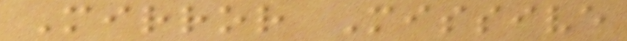Mirror Missive
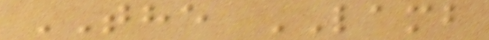THE LAMB
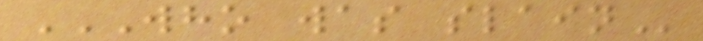WHO WAS SLAIN
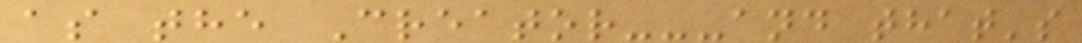as the Creator---and that's
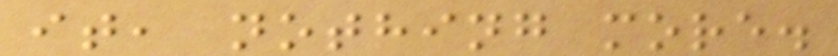it, nothing more.
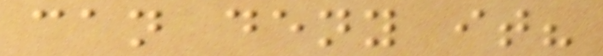can deny it?
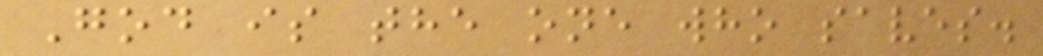God is the one who saves.
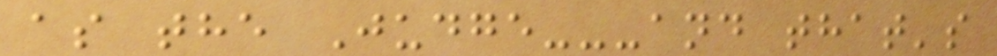as the Judge---and that's
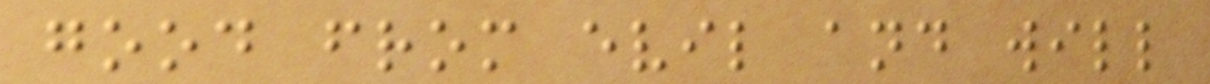good from evil and will
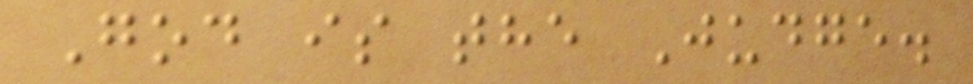God is the Judge.
